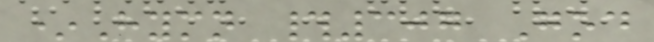*Hymn #307 God
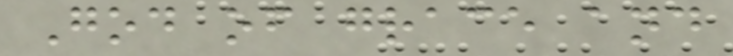God of grace and
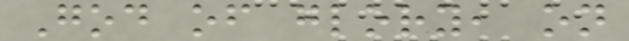God of glory, on
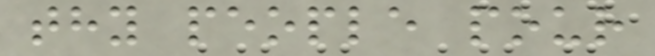thy people pour
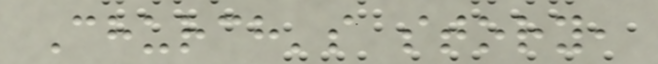Church's story,
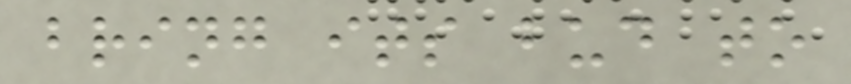bring its bud to
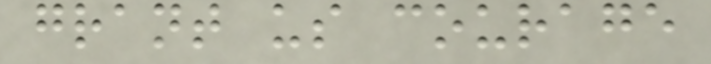grant us courage
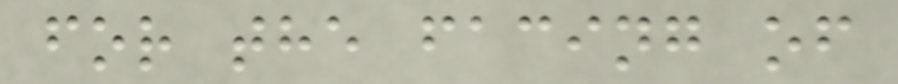for the facing of
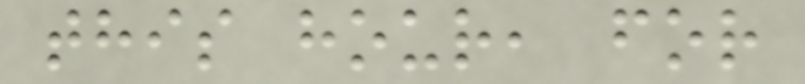this hour, for
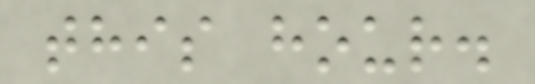this hour.
